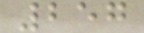257
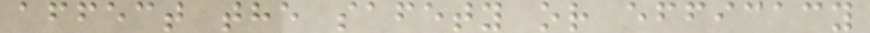affect the safety or efficacy
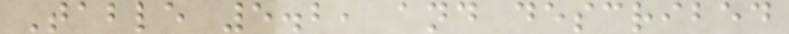Table 5.2, and described
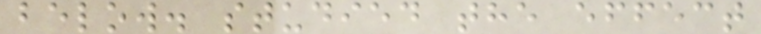below. studied the effect
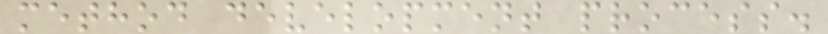method development process.
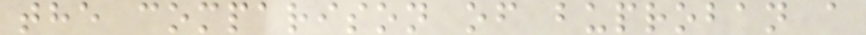the comparison of buproban a
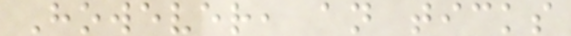However, an ticks
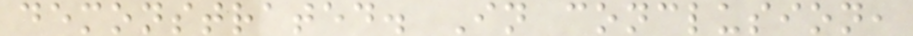demonstrated. In conclusion,
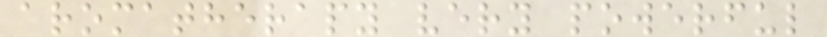aromatherapy very powerful
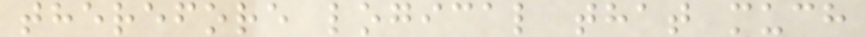therefore logical that much
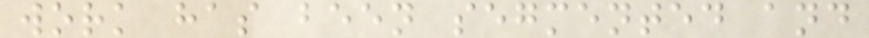work has been segmented and
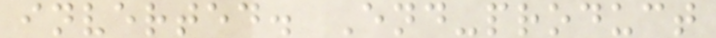inverted. End-product
